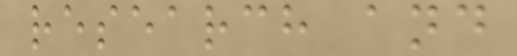research and
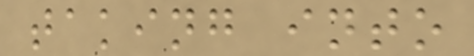taking into
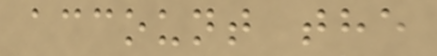account the
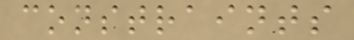constraints
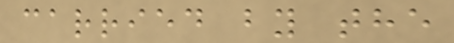carried by the
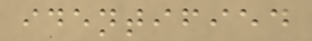identified
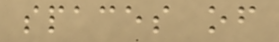spaces of
